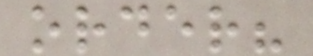order?
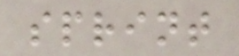sprint
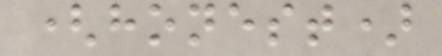(honest)
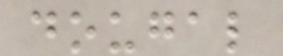dougal
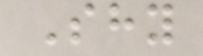Shy
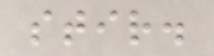stir.
